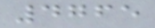4765
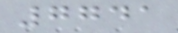7741
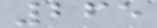265
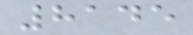8145
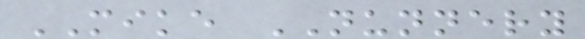MIKE NUNNERY
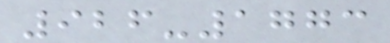926-1773
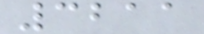3211
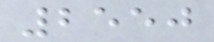2550
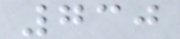730
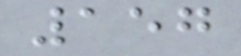157
